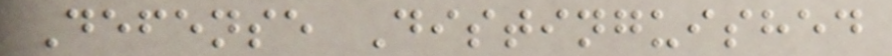Defense Distinguished
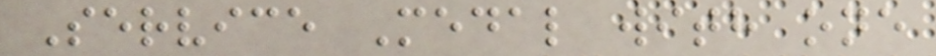Service Medal with one
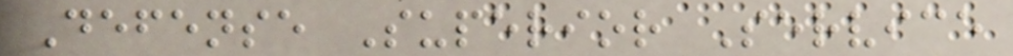Defense Superior Service
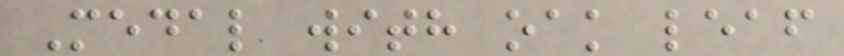Medal with oak leaf
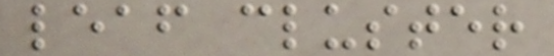leaf cluster
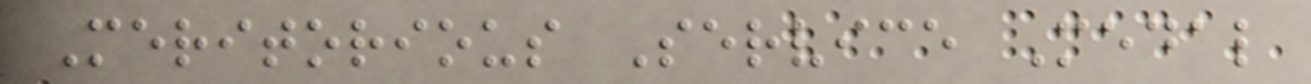Meritorious Service Medal
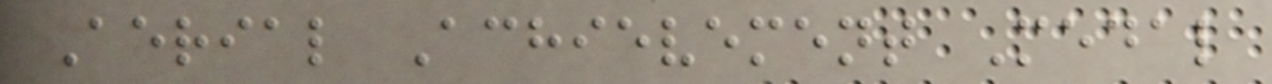Aerial Achievement Medal
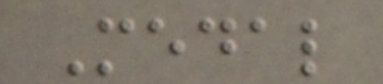Medal
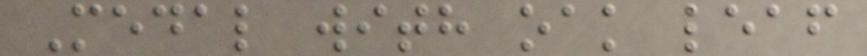Medal with oak leaf
